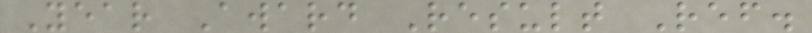Year Award Result Ref.
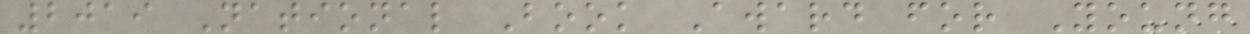2019 National Book Award for Young
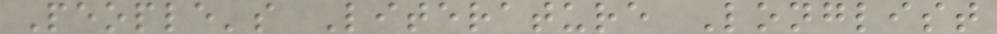People's Literature Longlist
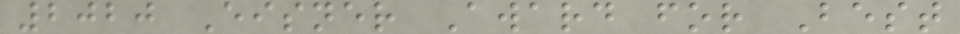2020 Eisner Award for Best
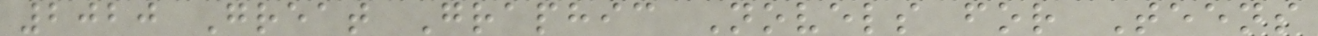2020 Great Graphic Novels for Teens
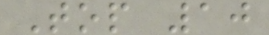Top 10
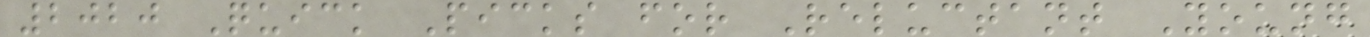2020 Quick Picks for Reluctant Young
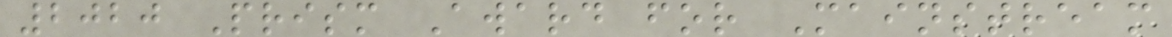2020 Prism Award for Mainstream
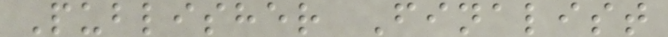Publisher Finalist
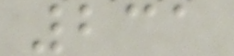231
